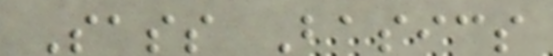Sass Basics
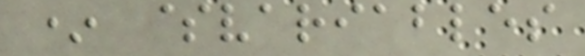* $variables
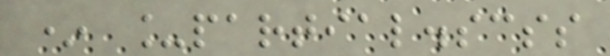* _partial.scss
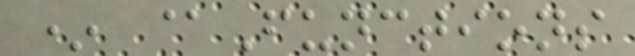* @Functions
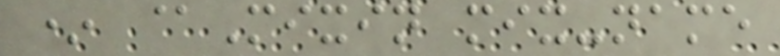* @Mixin mix-name
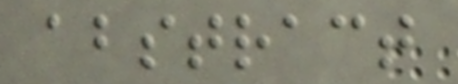abstract
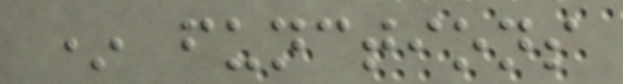* functions
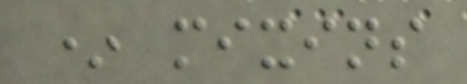* mixins
